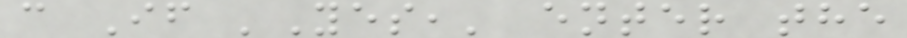c If 'Yes,' enter the
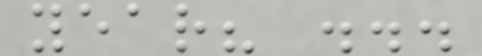year? ...
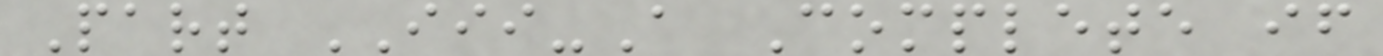Part III-A Complete if
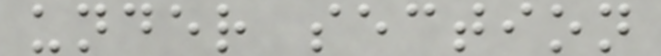under section
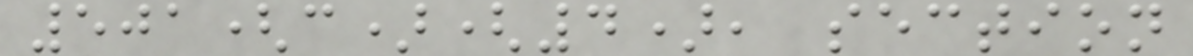501(c)(4), section
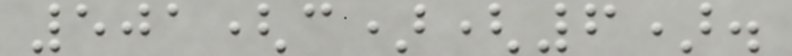501(c)(6).
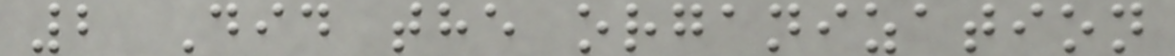2 Did the organization
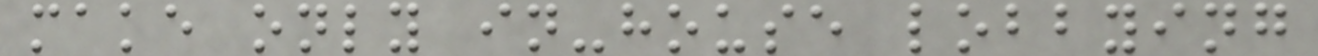make only in-house lobbying
